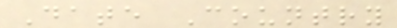Date Country
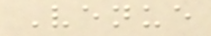Venue
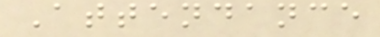Attendance
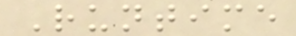Runtime
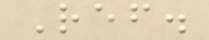Ref.
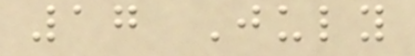17 July
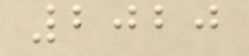2020
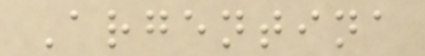Argentina
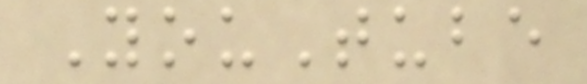YouTube
